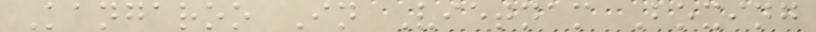Kangaroo In Vietnam Boxing
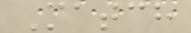Match
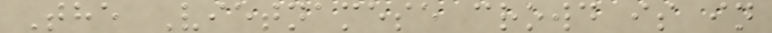The Vietnamese crowd is in
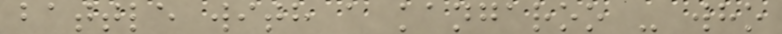battle with a kangaroo - who
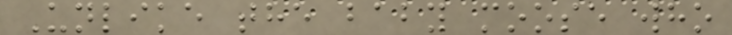Unlike the baby moose who
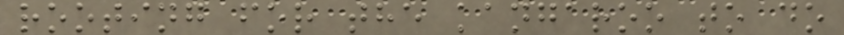rooting for the kangaroo to do
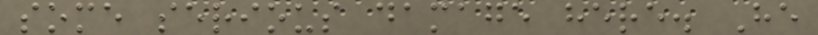some serious damage here. He
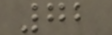72
